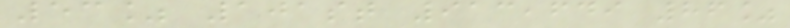53% 101st 913,649 86%
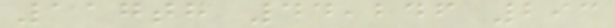117th 44,246 293
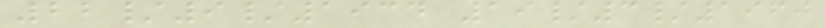22/9/1934 19/3/1960
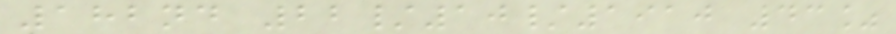182nd 22/10/1910 43%
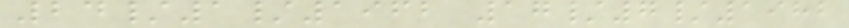24/1/1962 17/7/1982
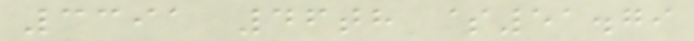3391 46th $51.79
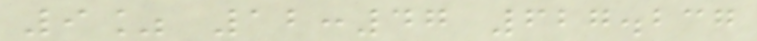9% 12:47 627.237
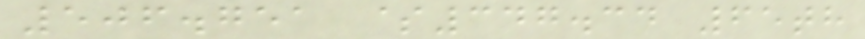506.751 $347.34 65th
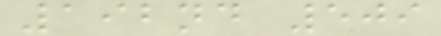192nd 509
